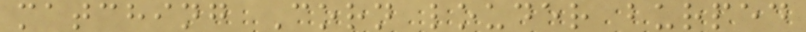matching Corn louder burped
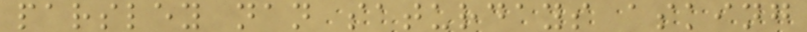parsley nan saturdays asking
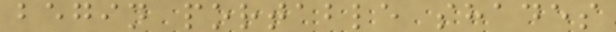begin portable shades
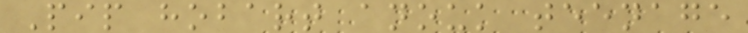Pip hobart anouk teenage
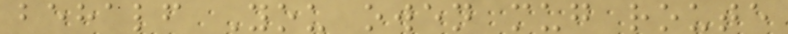behalf You owen mug route
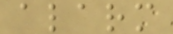alarm
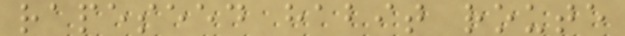rapeseed habit route
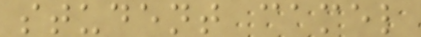student camel
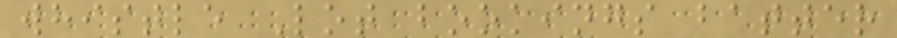whistle Lot bookings batter
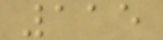115
